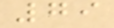79
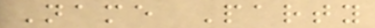Name Party
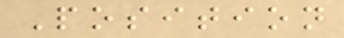Position
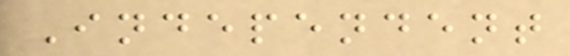Independent
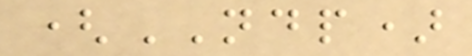(NDP)
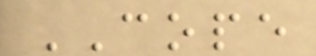COPE
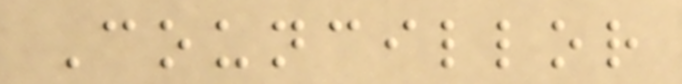Councillor
